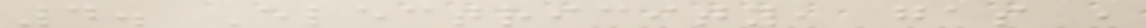4. Electricity, gas ,
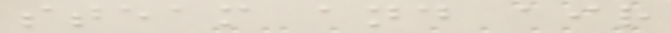steam and air
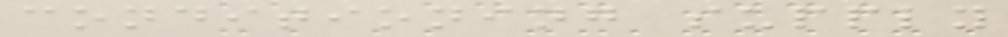conditioning supply
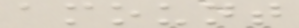amount
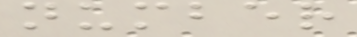number
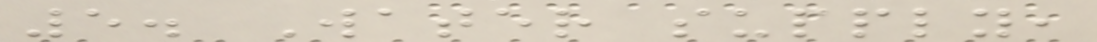5. Water supply,
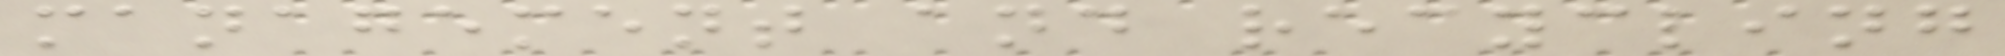management and recycling
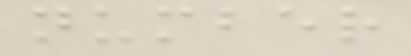number
